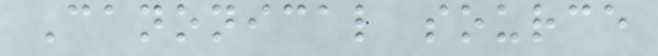Canonical source
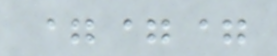===
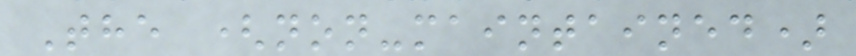The (non-maintained)
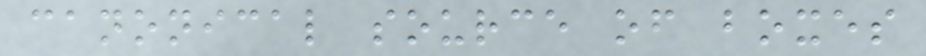canonical source of boxes
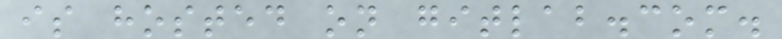is hosted on gitlab.com.
